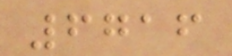6716
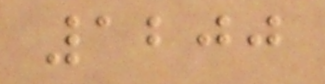1200
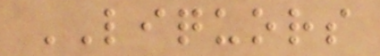LIQUORS
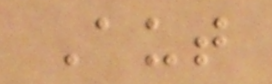Aut
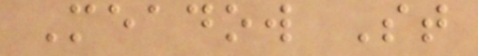Meadow St
